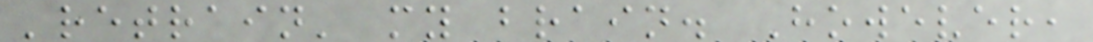'retrain' my brain. However,
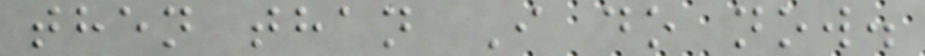then than I do now.
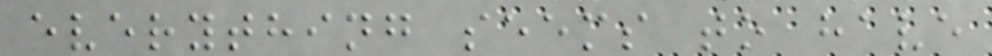everything seems to have
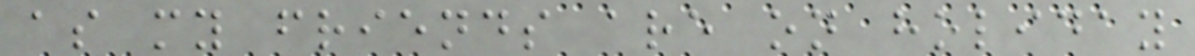as my friends are on holiday
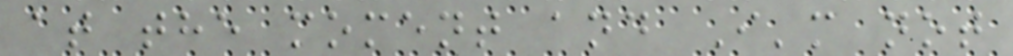at the moment and I'm not
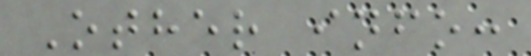Other info:
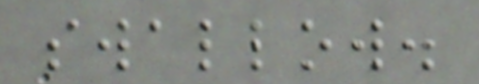swallow.
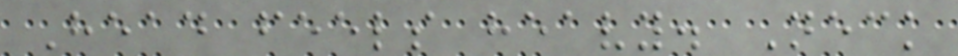Head feels heavy. Neck
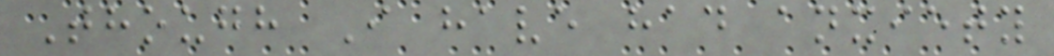Though I have had anxiety
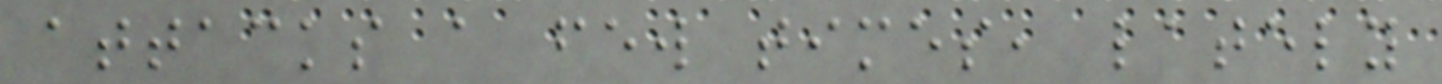attacks a few times, lately
